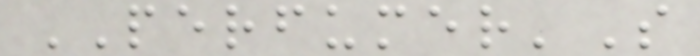PERFUMER'S
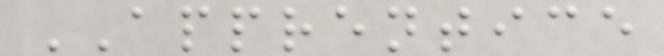APPRENTICE
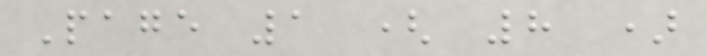Page 1 ( 8 )
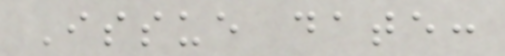Issue date:
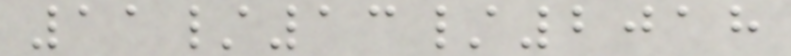11/13/2018
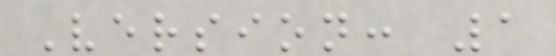Version: 1
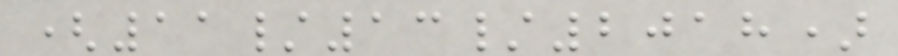(11/13/2018)
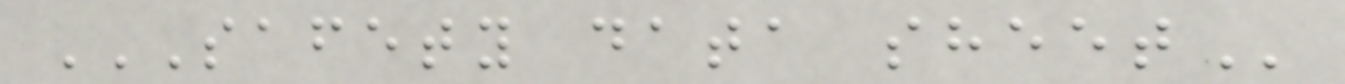SAFETY DATA SHEET
